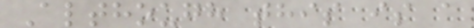Although this is a
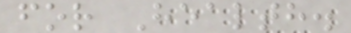for Health.
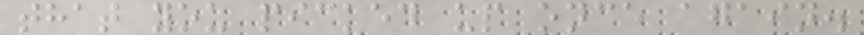that you picked up once again.
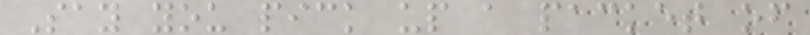Say you pick up a packet of
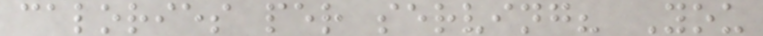calories per serving? You
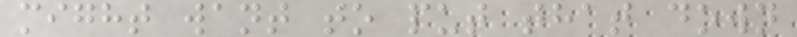might want to put that down
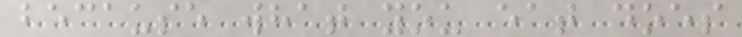because what you eat does
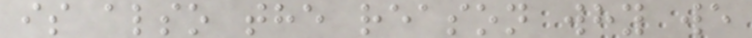is also the reason why we
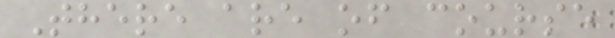There are of course
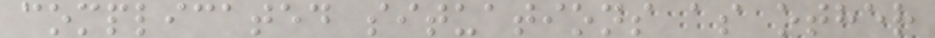complicated situations as other
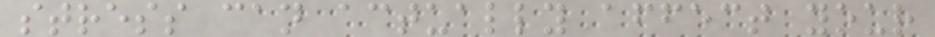stress can actually affect your
